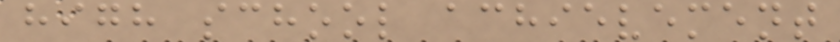high school achievement
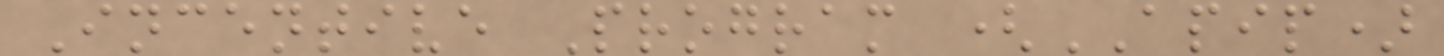Incentive Program (APIP)
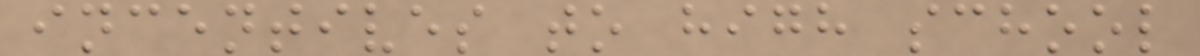incentives to high school
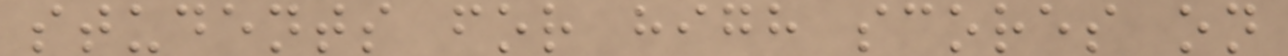students for high scores on
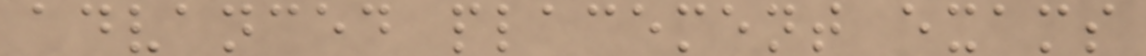advanced placement exams
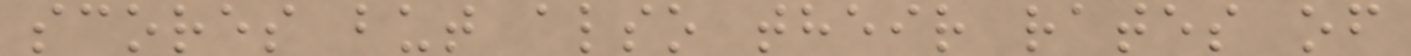scores but also their rates of
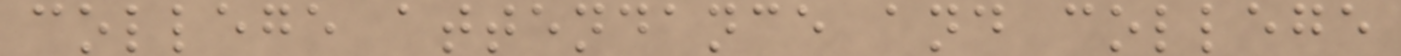college attendance and college
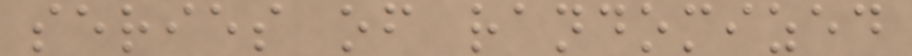series of randomized
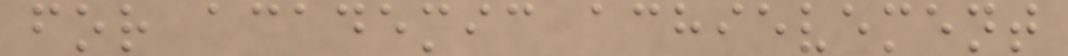for academic achievement
